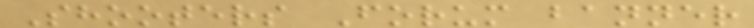Shooters Forum banner
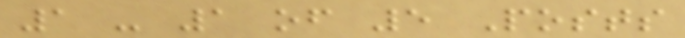1 - 1 of 5 Posts
